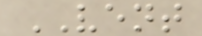VENT
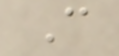C
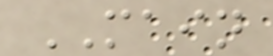MAIN
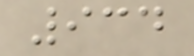934
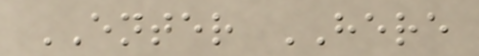ENTER HERE
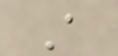A
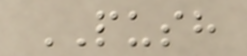PUSH
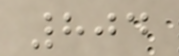804
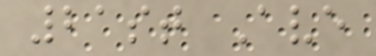21st Ave
